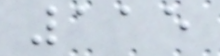115
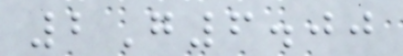2G6.00
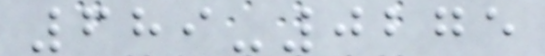689-0275
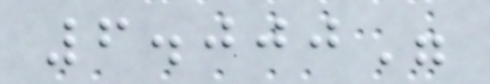6.000"
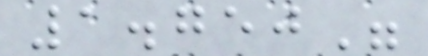1.750"
